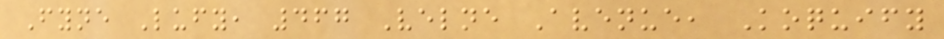Fyne Lufy, 467 Velne Avenue, Koquify
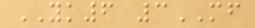YK6 3MF
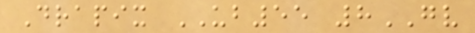Drapix UB55 8GV
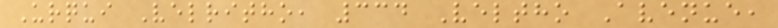Urqui Velritho, 334 Veltho Avenue,
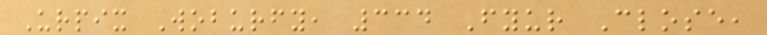Urpix Woburfy, 334 Fyur Close,
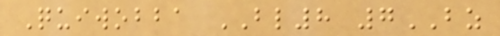Quiwobba BL8 7BZ
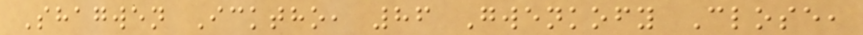Shagwen Icktho, 86 Gwenkofy Close,
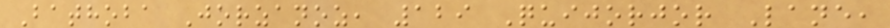Bathoba Jorzanoz, 129 Quijorjor Lane,
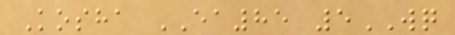Kosha EA85 5WQ
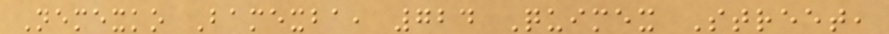Nemexko Bamexba, 724 Quimex Street,
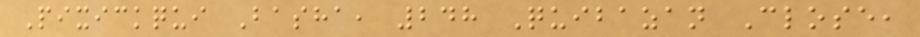Pixickqui Basha, 248 Quibazan Close,
